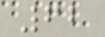62
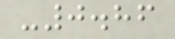-0.86
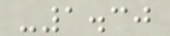-1.30
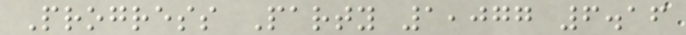Progress Party 1,077 6.16
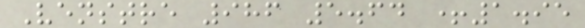Venstre 986 5.64 +1.95
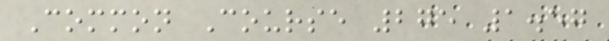Common Course 275 1.57
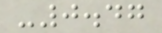-0.47
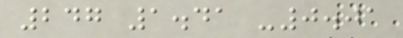247 1.41 -0.01
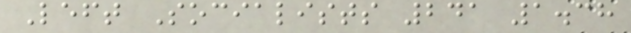Left Socialists 241 1.38
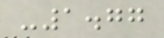-1.77
